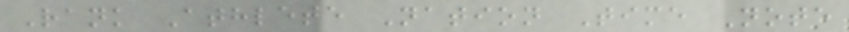Rank Athlete Nation Time Note
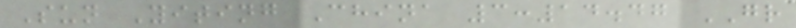Sun Yiting China 3:14.47 GR
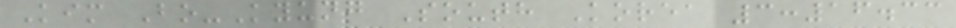Kim Bo-Kyung South Korea 3:16.33
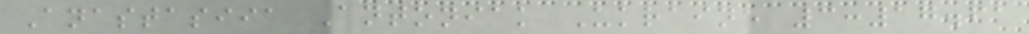Anastasiia Antoniak Ukraine 3:17.61
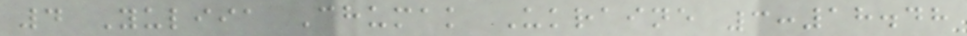4 Yuliia Chumak Ukraine 3:18.48
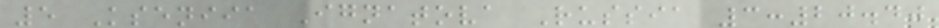5 Kseniia Ignatova Russia 3:20.40
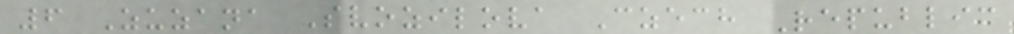6 Zuzana Svozilova Czech Republic
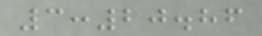3:20.86
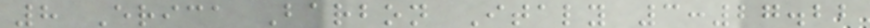8 Erica Barbon Italy 3:27.22
